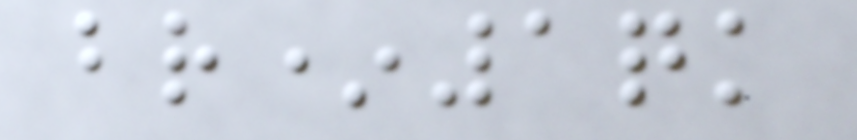br*1qk
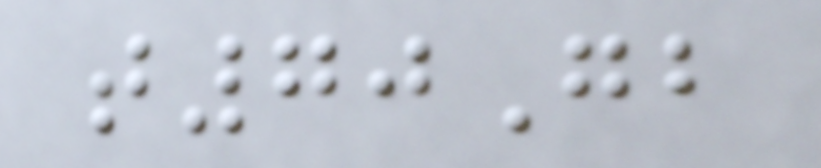t70Gb
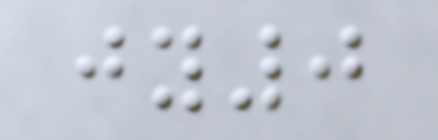jy0
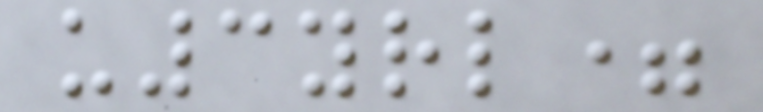u3yrl=
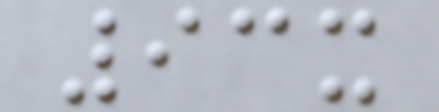93x
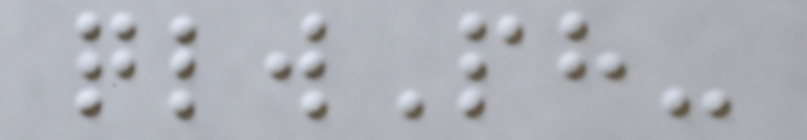qlwPh-
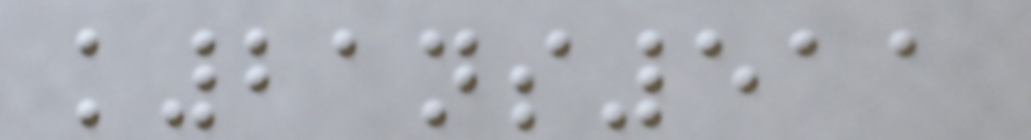k21ns511
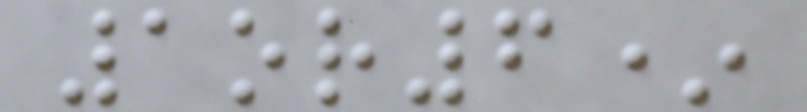1or6*
